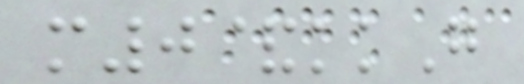m0&kkG
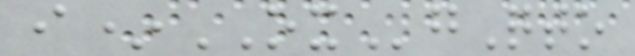i*OXgQto
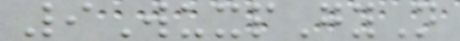9WuxpGyN
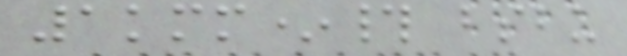1kmm*# bsbu
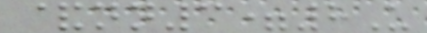&nn3=8U
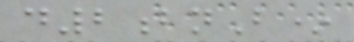d2bnB*
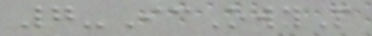7-IcOwyP
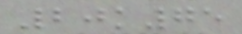20k75
